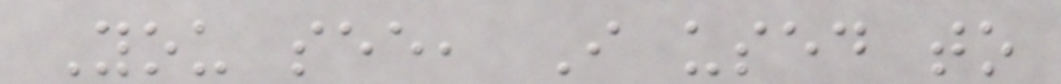You see, I used to
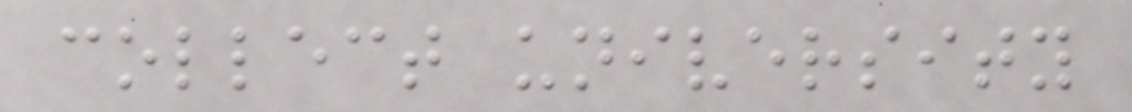collect university
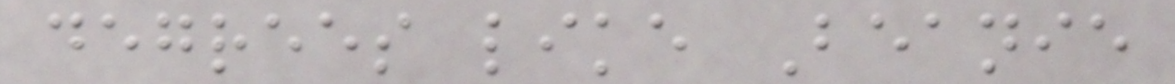degrees like Beanie
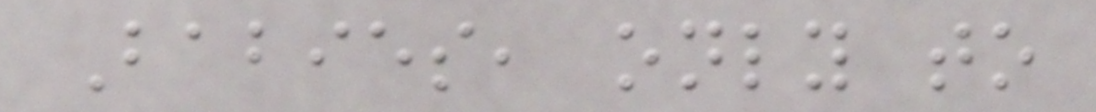Babies, only to
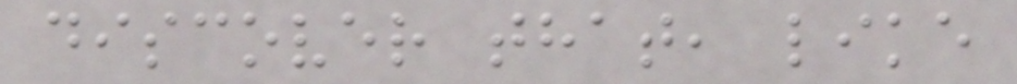discover that, like
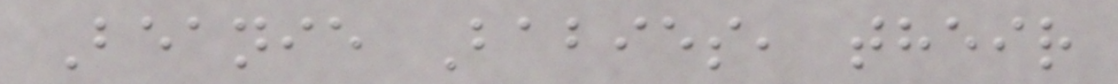Beanie Babies, their
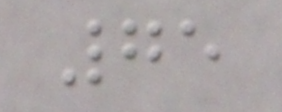75
